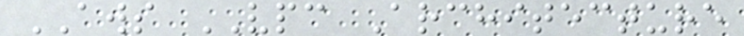AWS VPC Architecture
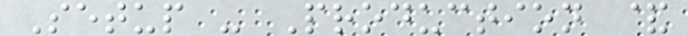Setup - Production &
